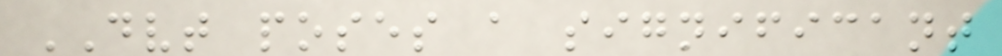DVT poses a significant
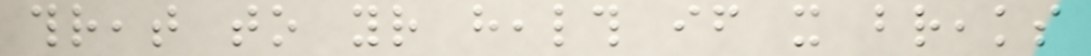threat to your health if it breaks
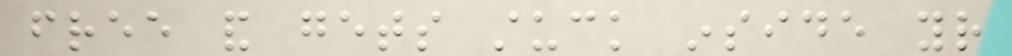free and gets stuck inside your
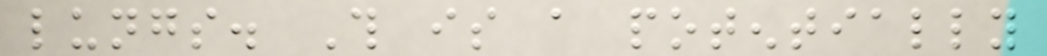lungs. This is a potentially
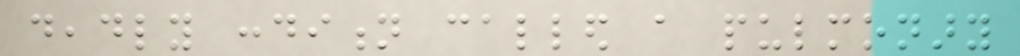deadly condition called a pulmonary
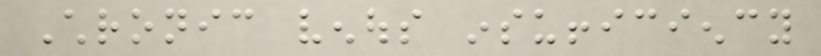Chronic venous insufficiency
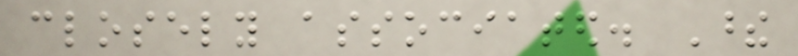closely associated. These
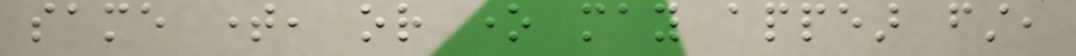same time, or one may appear first,
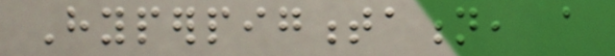Hyperpigmentation, a
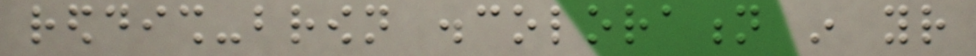reddish-brown discoloration in your
